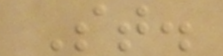St.
